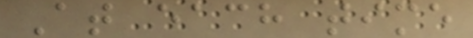At each time
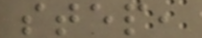step,
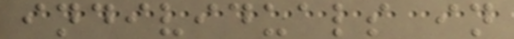individuals in
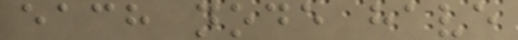each node have
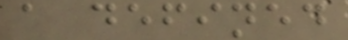a defined
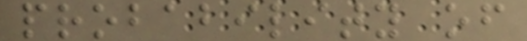probability of
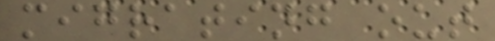migrating out
